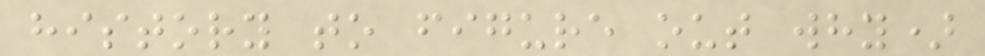history to figure out why)
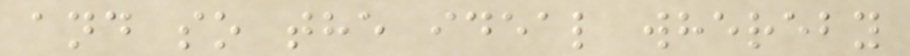and so the ideal whereby
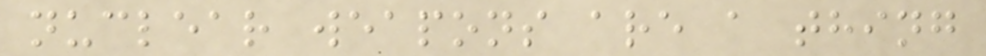nuclear weapons are a thing
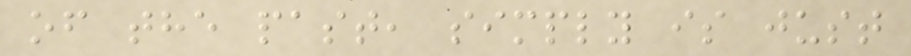of the past, simply is just
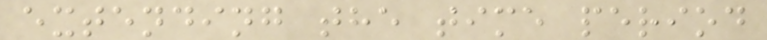extending the time period
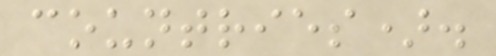countries).
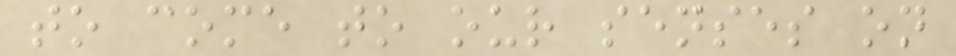to come to our senses on
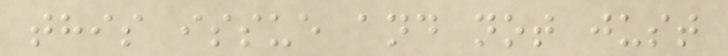this issue and not just
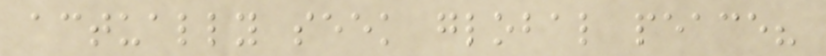actually seek global peace?
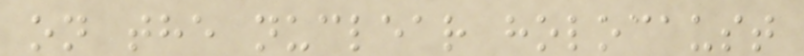on the nuclear holocaust
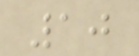10
